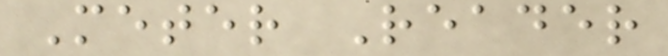Meter Reader
